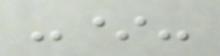-*-
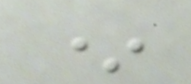*
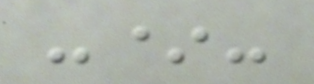-*-
